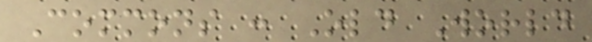Commons : Old World
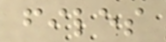files
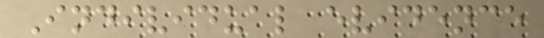Individual evidence
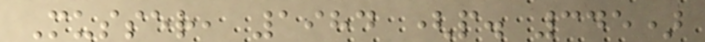Musser, 1984 (p. 345)
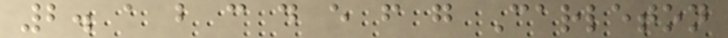2. a b c d e f g Carleton
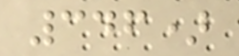346)
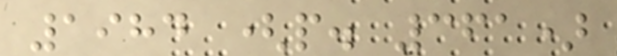1984 (p. 361)
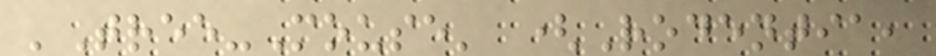'Tree-Mouse' (Rodentia,
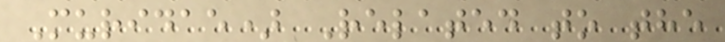Muridae) Related to the
